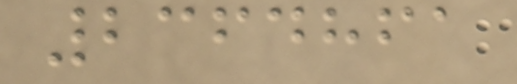2364861
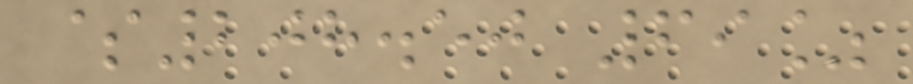$208.50 69%
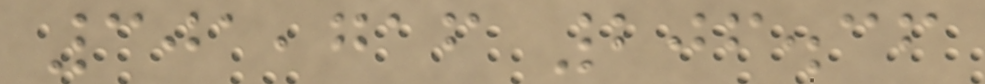301,716 206.36
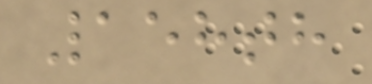158th
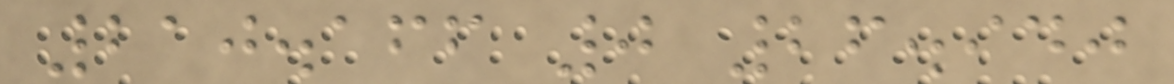210.166 0 26.940
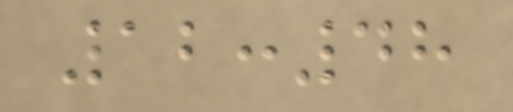12:48
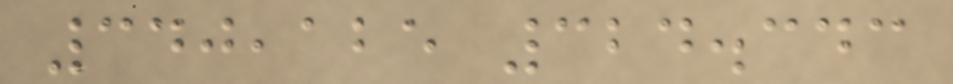340,125 324.343
